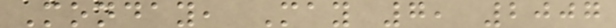Monday, May 7, 2007
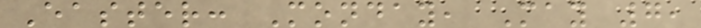Easter: Monday, May 7,
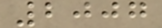2007
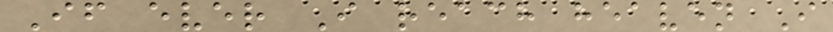If ever I reach heaven I
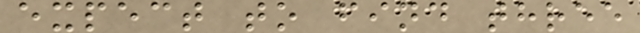expect to find three
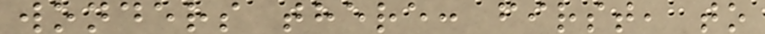wonders there: first, to
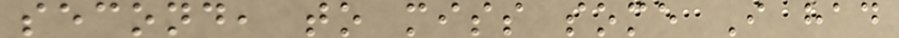second, to miss some I had
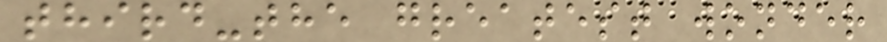third-the greatest wonder
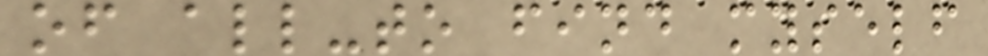of all-to find myself
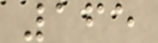165
